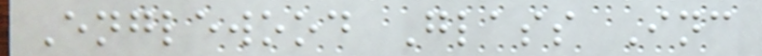Englewood Glass Inc
